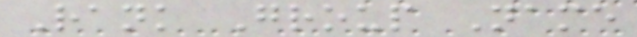Rank Group Name
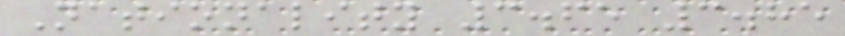Nationality 3.65 3.85
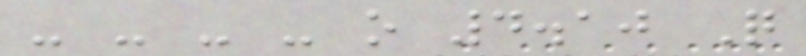- - - - o 4.10 Q
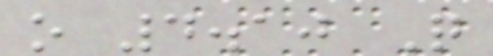o 4.10 Q
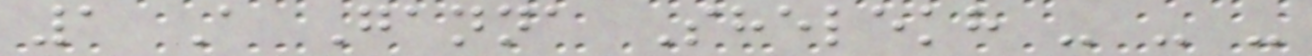1 A Ganna Shelekh - - -
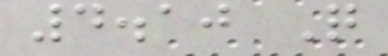4.10 Q
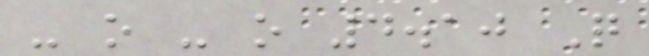- o - o 4.10 Q
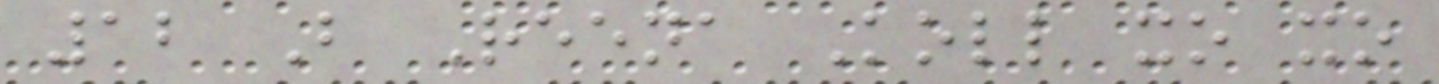12 B Reena Koll xo xo
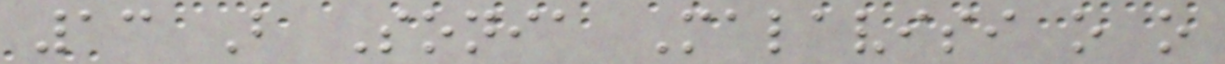13 B Sonia Malavisi o o
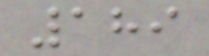189
